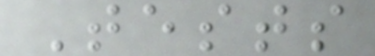Tests
